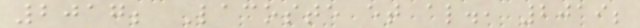2017; Lacoste et al., 2019;
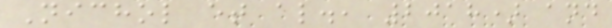Nichol et al., 2018) and
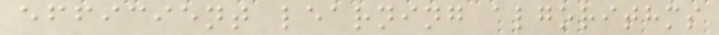efficient learning algorithms
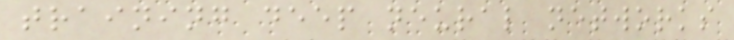training deep neural networks
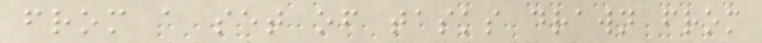from a set of tasks drawn from
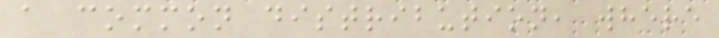a common distribution, where
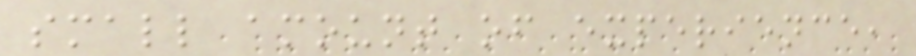small amount of experience,
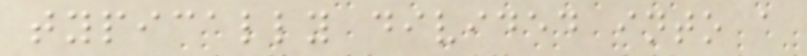typically divided into a
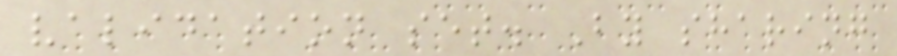validation set. By sharing
